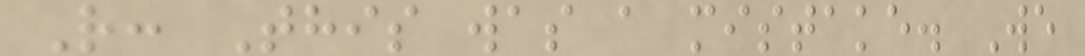R: This was a mistake. We
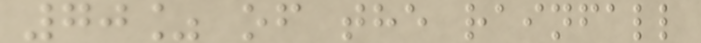70% of the rainfall
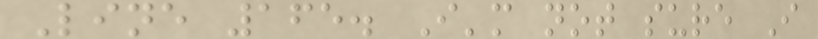Line 165. I'm not sure I
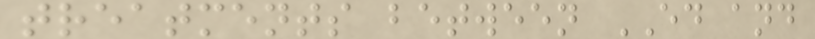treatments between ED and
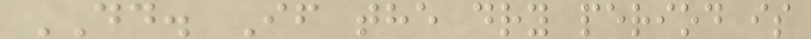DD. If the dry period is
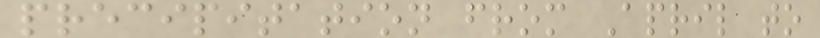precipitation from April to
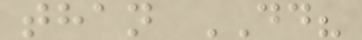than DD?
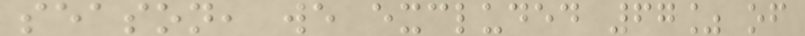season, we excluded 67% of
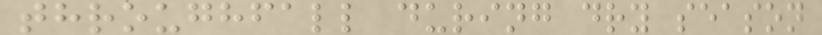throughfall during dry season
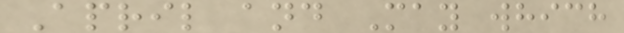April and May which
